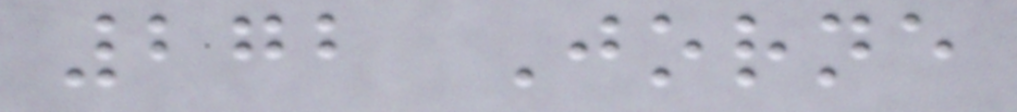272 Jorne
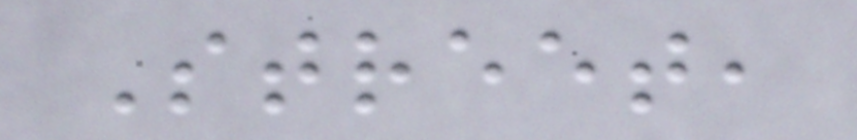Street,
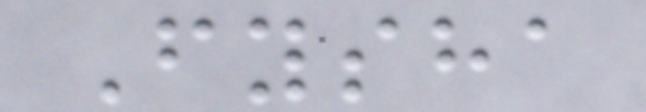Fysha
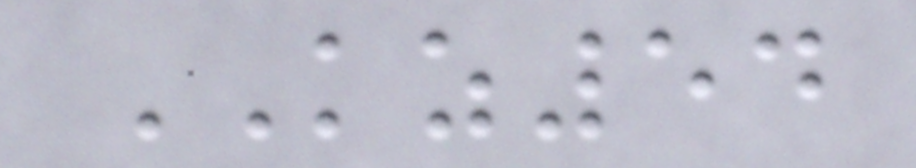KZ54
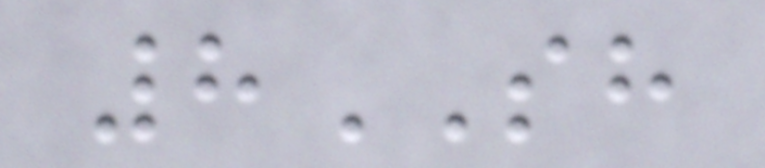8SH
